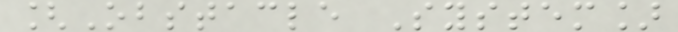[Obstacle System]
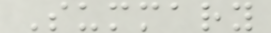Summary
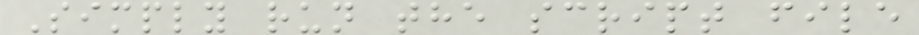Simply run the script file
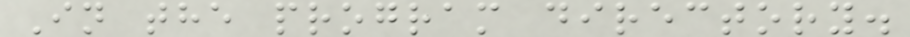In the program directory.
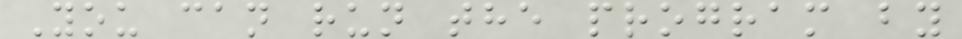You can run the program by
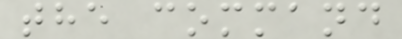the command
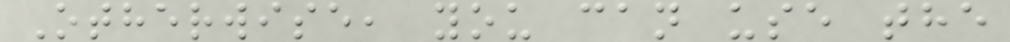Otherwise, you can use the
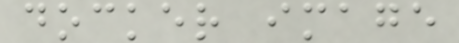docker image
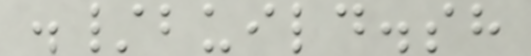./build.sh
